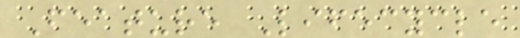Feature Lifecycle
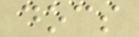docs
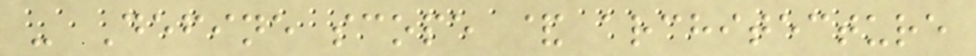- Define scope & architecture
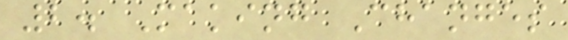2. Making Changes
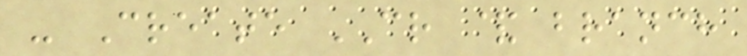- Create CR & branch
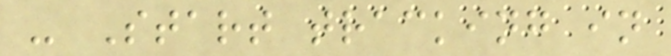- Start tracking in
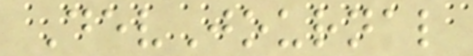DevJournal
